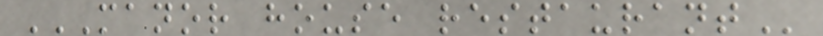MANOR HOUSE RESTAURANT
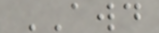AWD
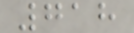718
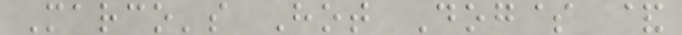Marco's Hot Dog$ &
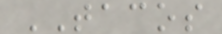TACOS
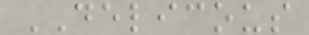DELICOUS
